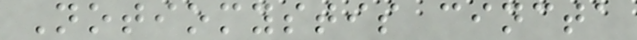Notiomystis cincta
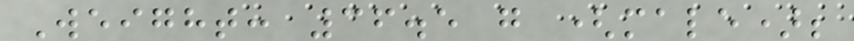Weight: 36.5 g (male);
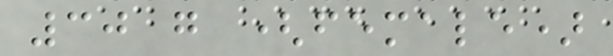30 g (female)
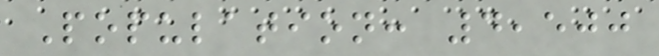Population: 4,500
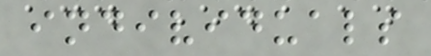individuals
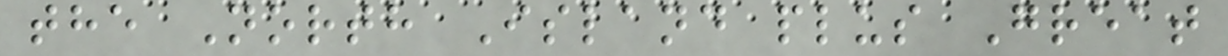the North Island plus Great
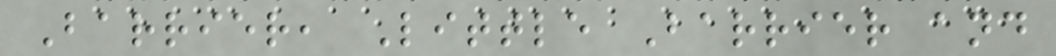Barrier, Little Barrier and
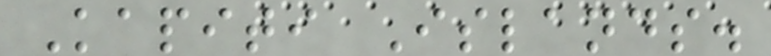Kapiti Islands.
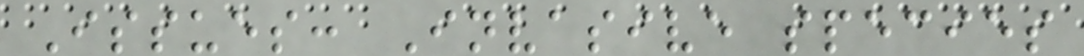Issues: Invasive species
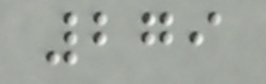279
